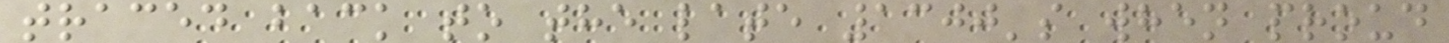traced back to the late 1300's when proud
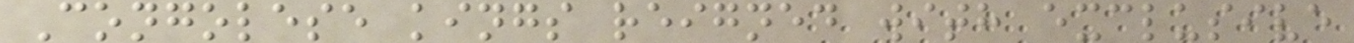Congolese kings reigned with exclusive
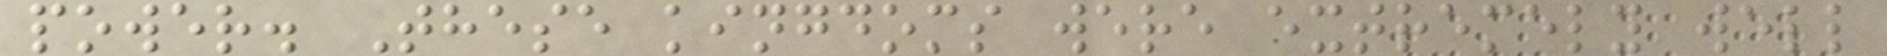power. These kingdoms were extremely well
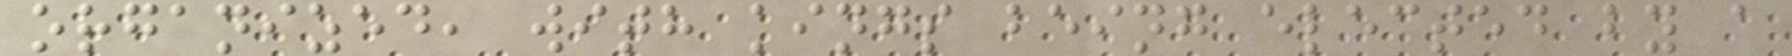organized, with kings being elected by a
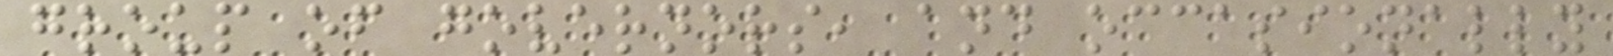group of governors, and occasionally
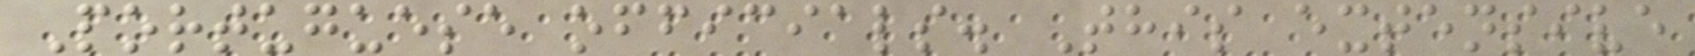Portuguese officials. This extensive
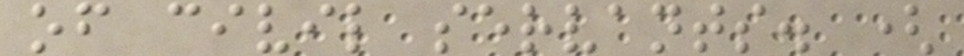of civil servants. (
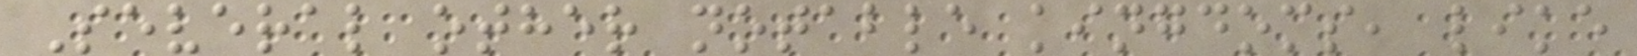Several other notable kingdoms, like
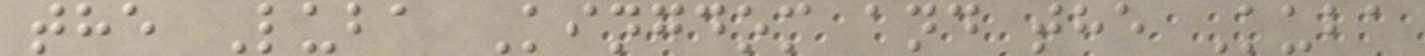the Luba Kingdom and the Kuba
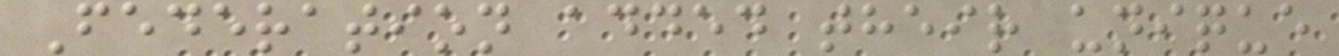Federation added their unique
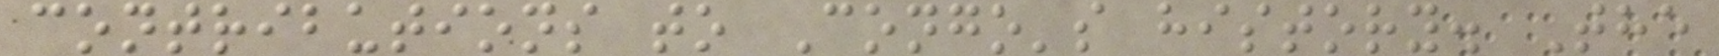contributions to Congo's history. The
